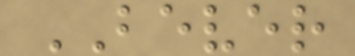BEVER
